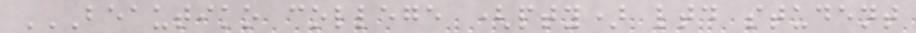BEAUTIKO COLLEGE (PTY) LTD STUDENT
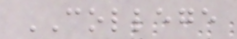COLLEGE
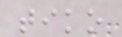tiko
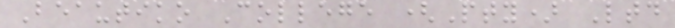Beautiko College (Pty) Ltd
